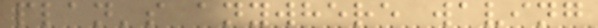plan's anywhere waving
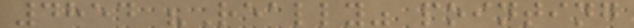4854 "Really" pointing
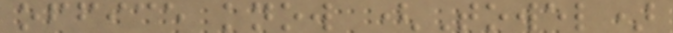office know (Towel)
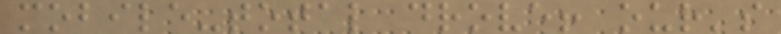mobile-total drove! our's
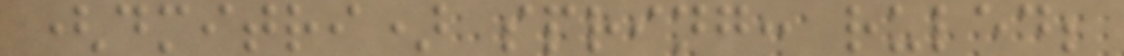(dmitri) spring: ruled;
